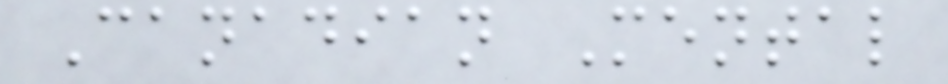Canadian Mental
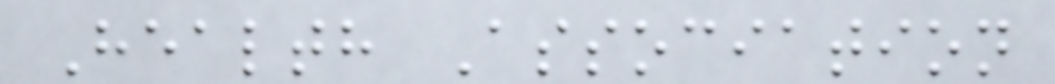Health Association
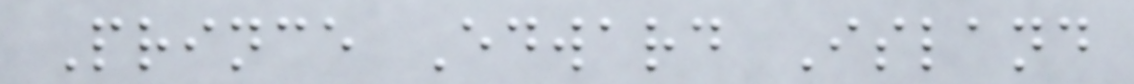Prince Edward Island
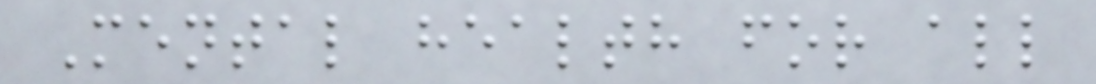Mental health for all
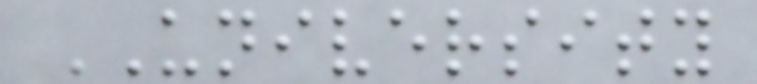UNIVERSITY
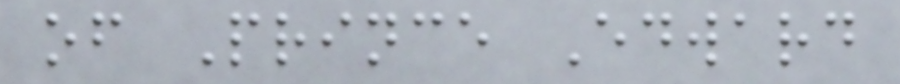of Prince Edward
